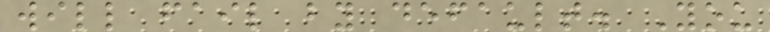will fail by default. You
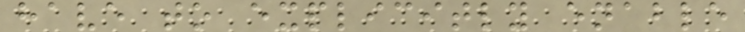have to explicitly enable
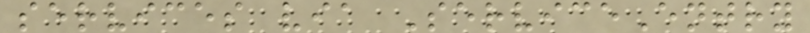services via ServiceEntry
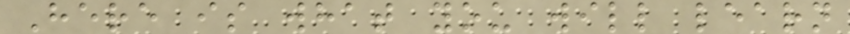Here is what you will learn
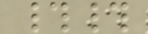##
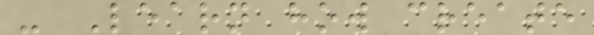- Learn how create
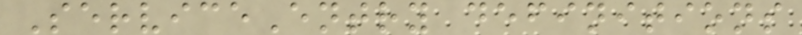ServiceEntry definitions
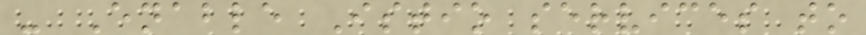- Enable Istio services to
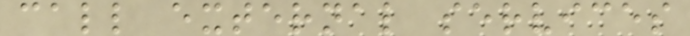call external services
